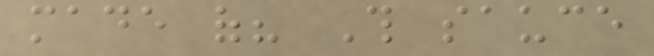made of? This sauce
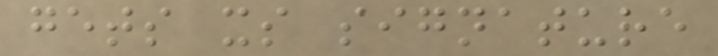gets its signature
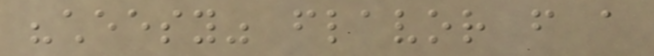"cheesy" flavor from a
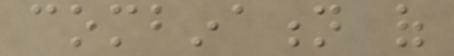combination of
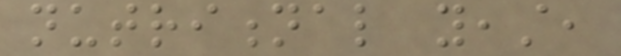nutritional yeast,
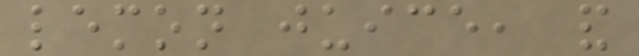lemon juice, and
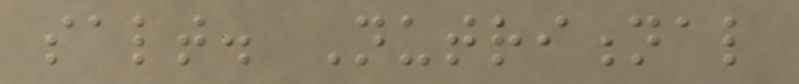salt. Nutritional
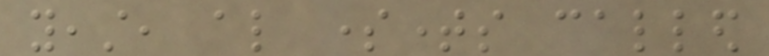yeast, also sometimes called
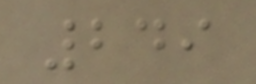249
